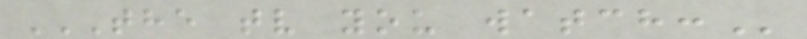THE TV YOU WATCH:
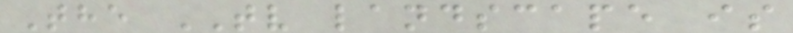The TV landscape is
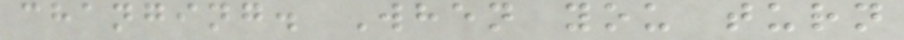changing. When you turn
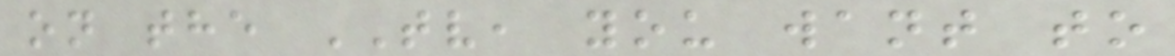on the TV, you want to
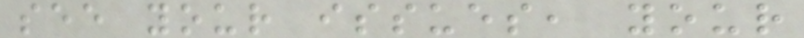see your issues, your
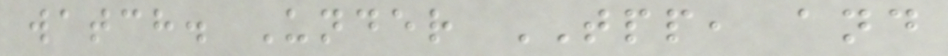watch. Under TPP, and
